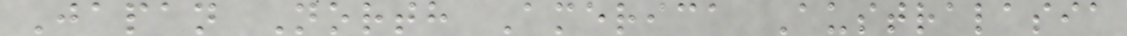Japan North America Australasia
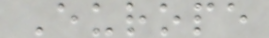Europe
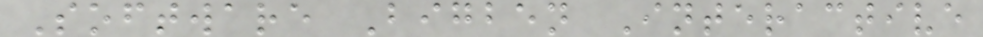Software Bigben Interactive
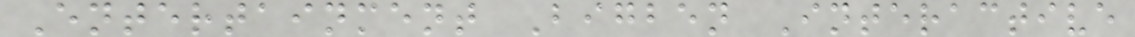Entertainment Bigben Interactive
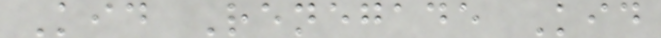Kid Renegade Kid
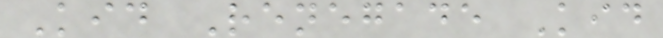Kid Renegade Kid
